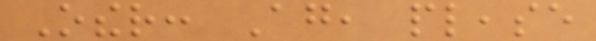Other: Again, please
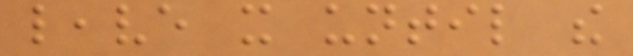leave it until the
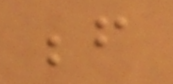before
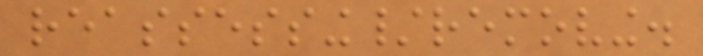reassessing/removing.
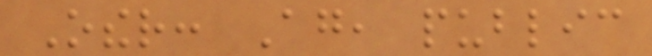Other: Again, public
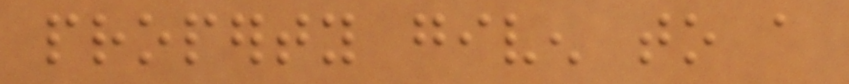property given to a
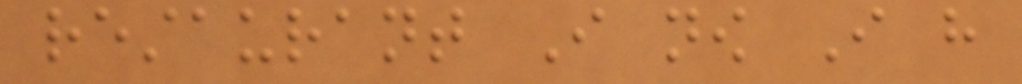restaurant I now I have
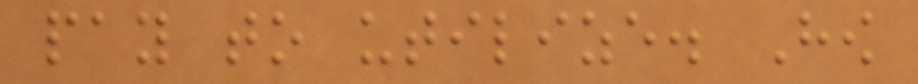pay to utilize. How
